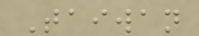Taiwan
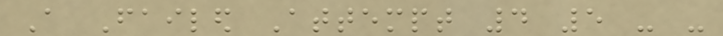A Failed Attempt 4 5 - -
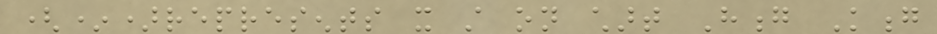(*)represents it still on chart Hong Kong
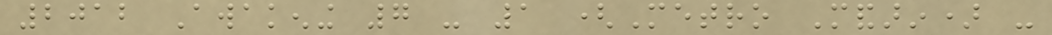2012 Awakening 7 - 1 (Metro Mandarin) -
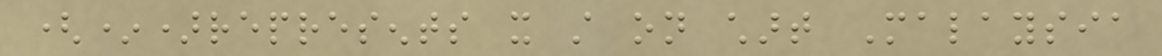(*)represents it still on chart Malaysia
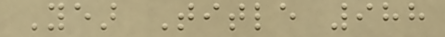Year Title 988
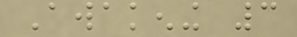Awakening 3
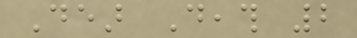Dear Death 2
